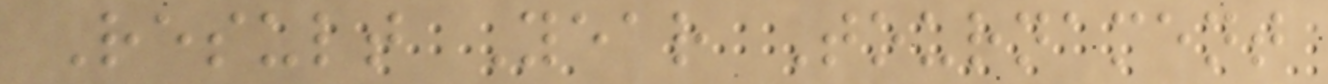Result Year Tournament
